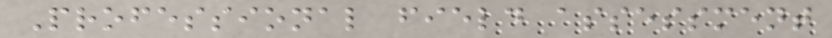Professional field assessment
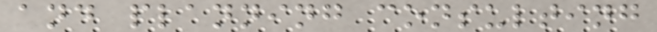and planning consulting
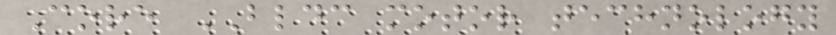Core BLDC motor technology
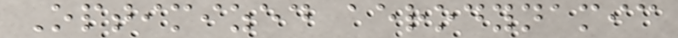Optimized aerodynamic
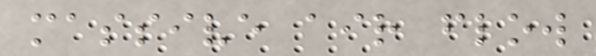massive air flow
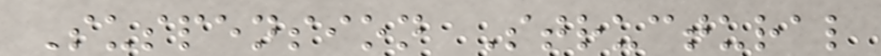Suspension Structural
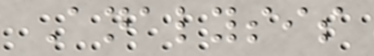Analysis
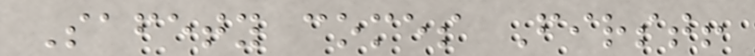Safety comes First!
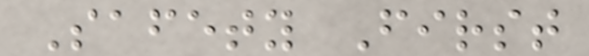Safety First
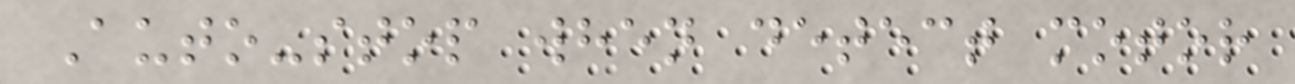Auto-stop when detect motor
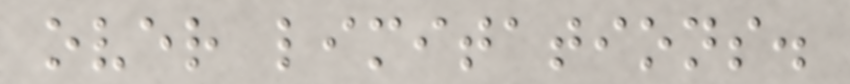over limitations.
